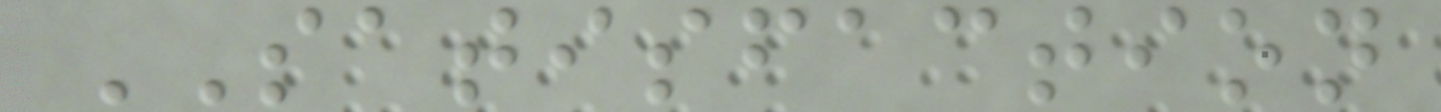SATISFACTION
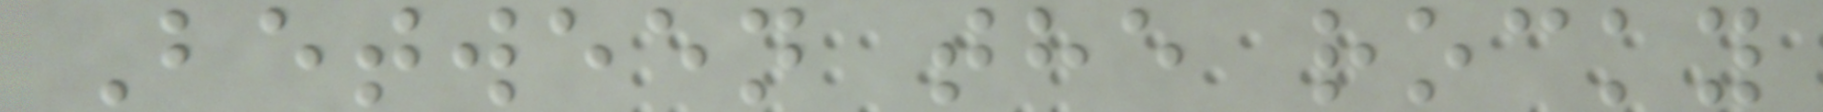Between the rocky
